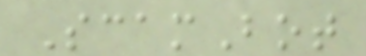ScamBot
